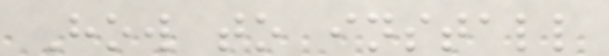How to install
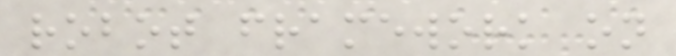robot framework on
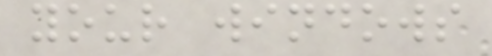your windows
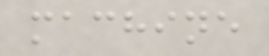machine
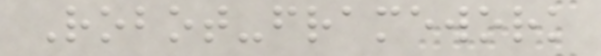Robot-framework
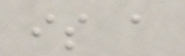is a
